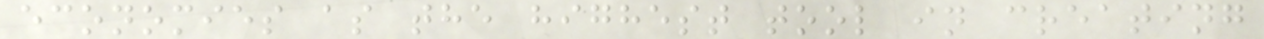economies as the highest tool in creating
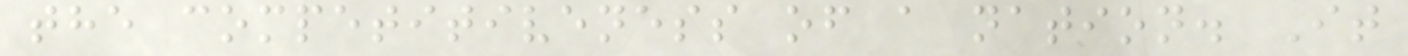the competitiveness of a nation. It
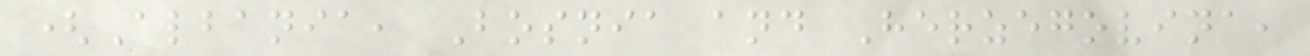(Albania, Bosnia and Herzegovina,
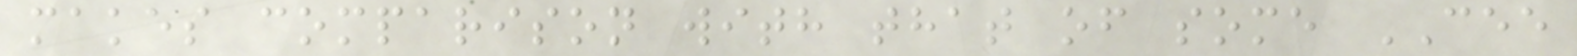makes comparison with that of some CEE
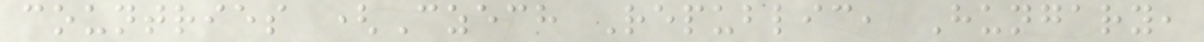countries (Czech Republic, Hungary,
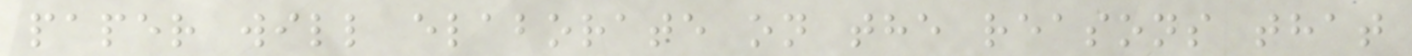paper will elaborate on the reasons that
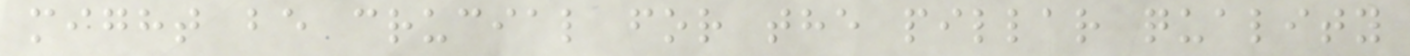might be crucial for the pillar quality
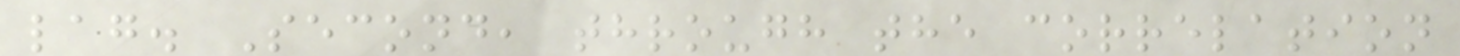lag. Second, through the correlation
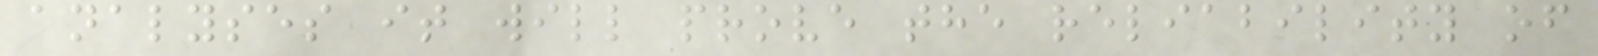analyses it will prove the reliability of
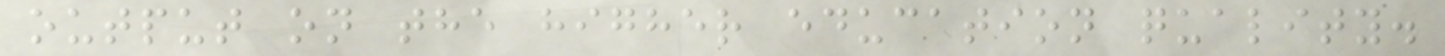output on the higher education quality.
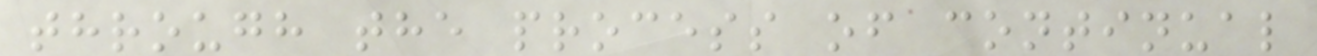through the process of continual
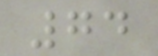74
